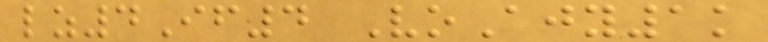lz4If4 VoAjy1k
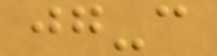jg-c
